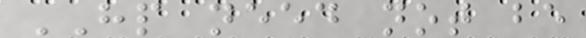HP need not be
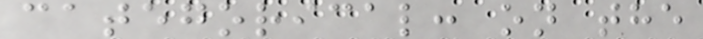categorical: on the
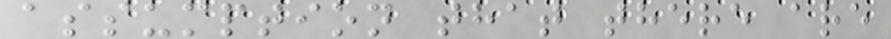assumption that there are
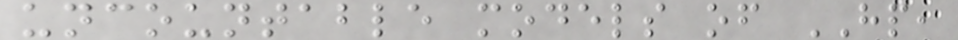uncountable models of HP,
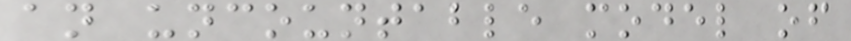an uncountable model of
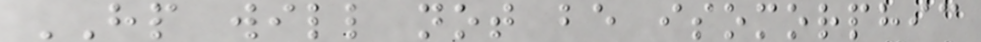HP will not be isomorphic
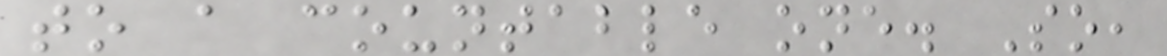to a countable one. So,
